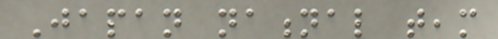Japan national team
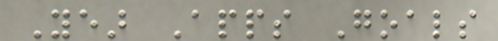Year Apps Goals
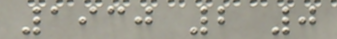1930 2 0
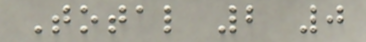Total 2 0
